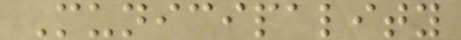Municipality
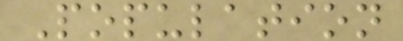Population
